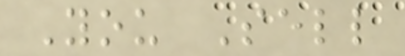You Sell
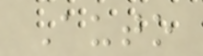Auto
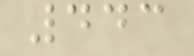443
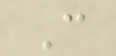C
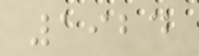1924
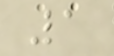1
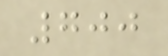700
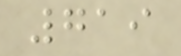719
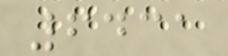6431
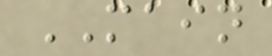MAIN
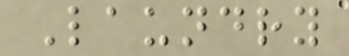Laundry
